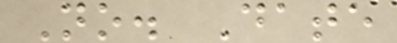No. Date
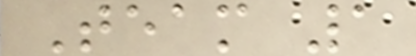Team 1
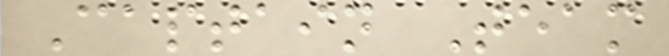Captain Team
